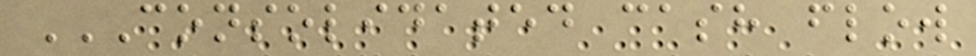CONSOLIDATED CASH FLOW
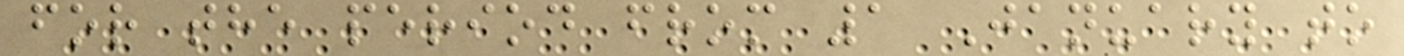for the period from 1 January to
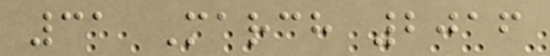31 March 2016
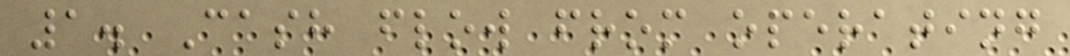1. Cash flow from operating
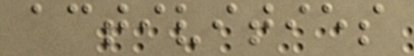activities
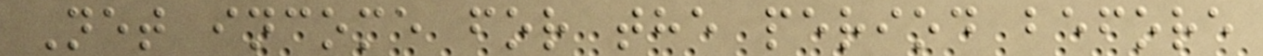Net income for the period before
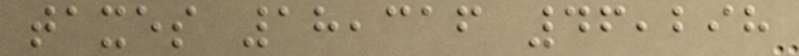taxes 18,316 46,298
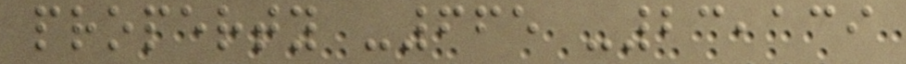property -665 -23,139
